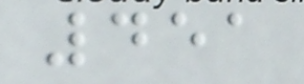451
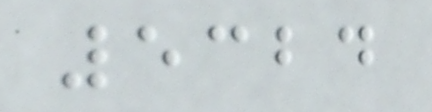5324
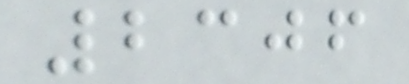2306
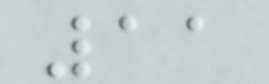11
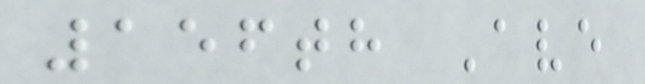156th Ave
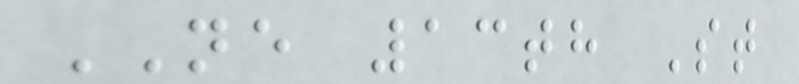NE 13th St
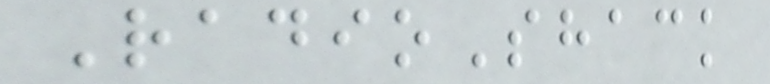RadioShack
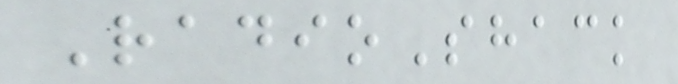RadioShack
